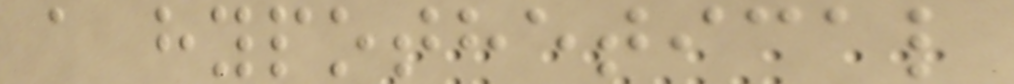a hypothetical
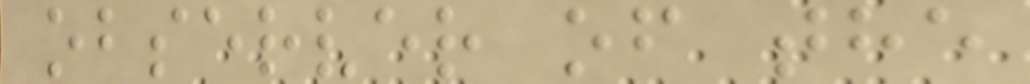observer of the
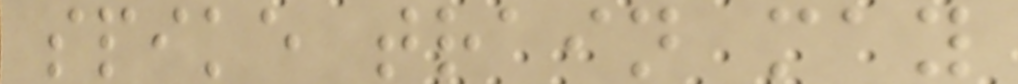spike train may
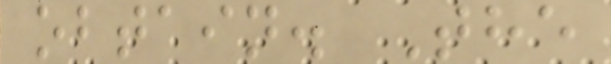obtain. The
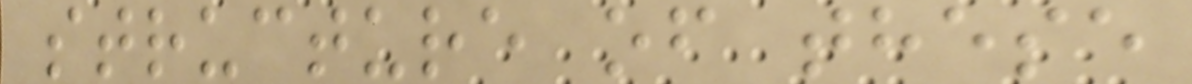structure of these
